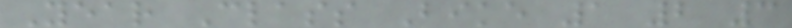Year Class Bike 1 2 3
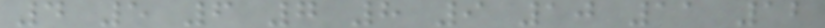4 5 6 7 8 9 10 11 12
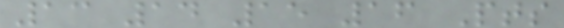13 14 15 16 Pts
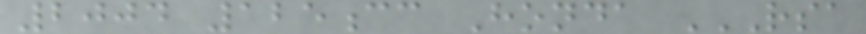2004 125cc Honda RSA
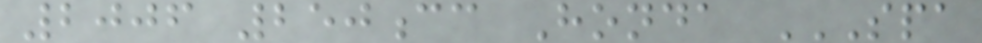2006 250cc Honda SPA
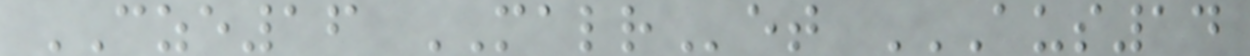CZE16 MALRet AUS14
